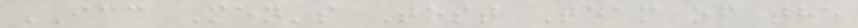ICC Men's Test Team of the
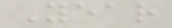Year
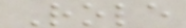Role
